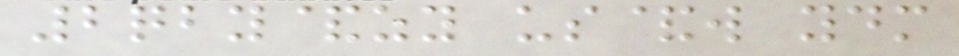2qby&zy us&w ydm
